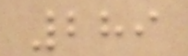289
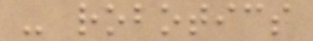- robotics
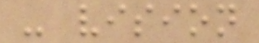- vision
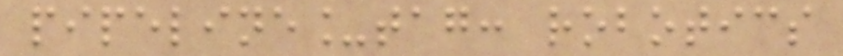pipeline_tag: robotics
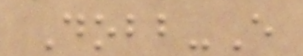Dobb-E
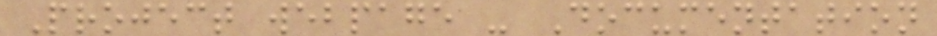Project webpage - Documentation
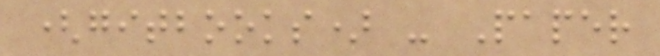(gitbooks) - Paper
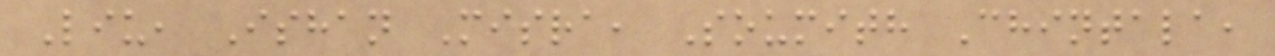Liu, Ishan Misra, Soumith Chintala,
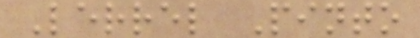Lerrel Pinto
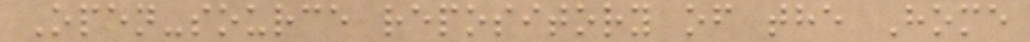Open-source repository of the Home
